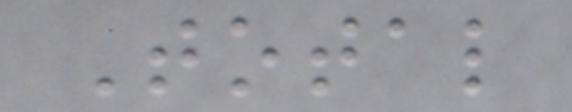Total
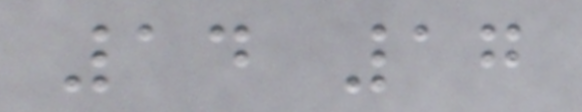14 17
